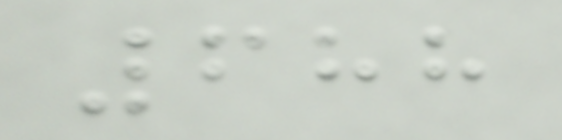688
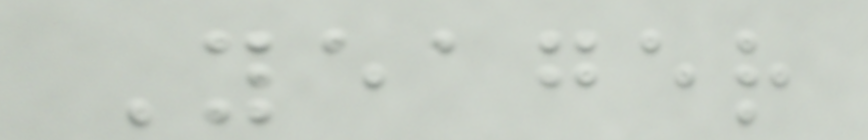Yeager
